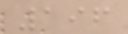196
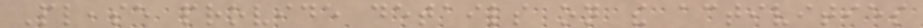Please provide details on the activities
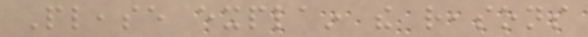Please explain the reasons
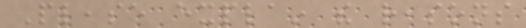Please explain the reasons
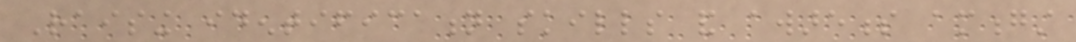Raising identification skills and awareness amongst
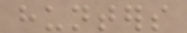hunters
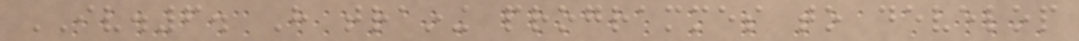IV.6. Have training programmes to develop
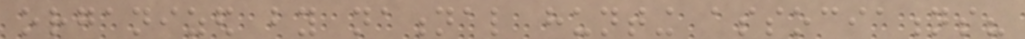organized by national hunting associations?
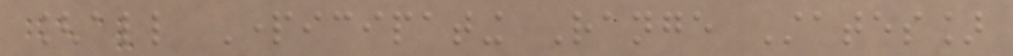[all Participating Range States]
